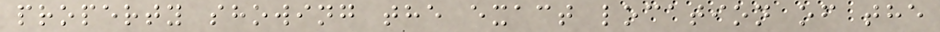property showing the exact location of the
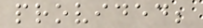provided;
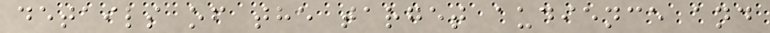details of the target audience and
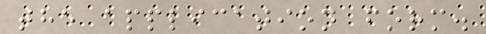the application form.
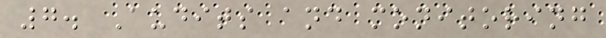7. Audits and monitoring
